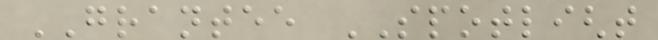GRANTEE SPOTLIGHT
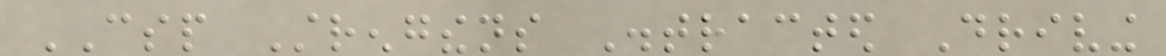CSP Strengthens Distracted Driving
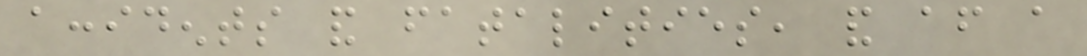accidents and fatalities, and after a
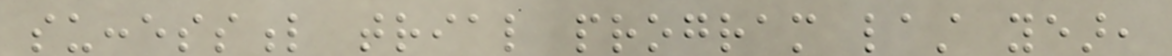successful trial program last year,
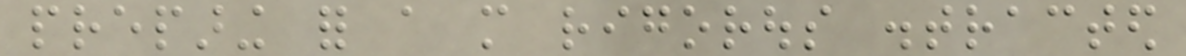preparing for a more rigorous distracted
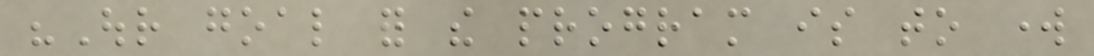"Our goal for the program is to work
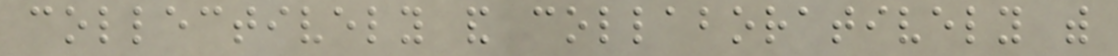collectively and collaboratively with
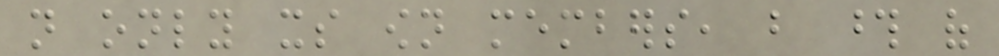not only its own members, but those of
